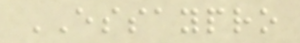ESSAYPRO
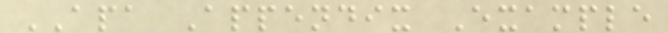APA Appendix Example
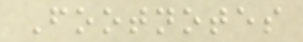Footnotes
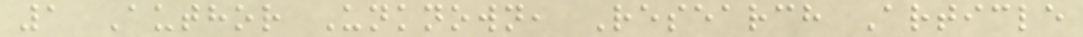1 Author Unknown, Research Article
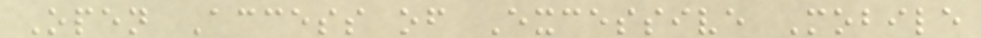Open Access of Excessive Mobile
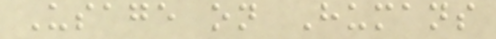Usage on Humans
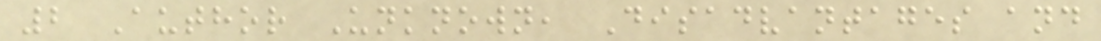2 Author Unknown, Disadvantages and
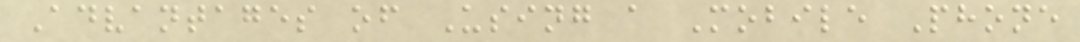Advantages of Using a Mobile Phone
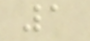1
